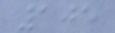105
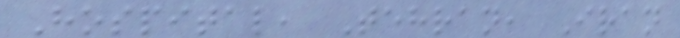Hospital, Tehran, Iran
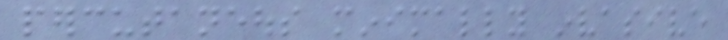percutaneous minimally invasive
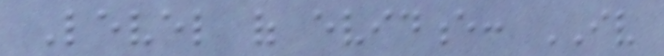Level of evidence: IV
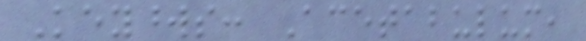Keywords: Acetabulum,
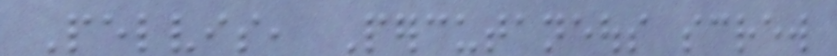Pelvis, Percutaneous screw
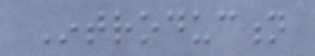Introduction
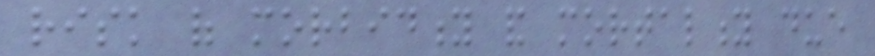risk of morbidity and mortality due
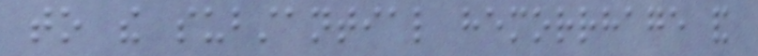to the substantial hemorrhage and
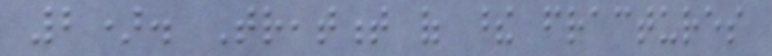2). Treatment of these fractures
